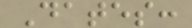Dates:
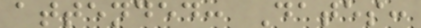attended: Dates:
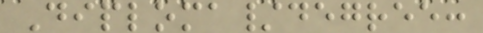Diploma/degree:
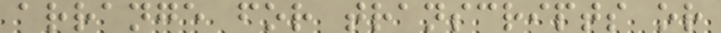arrange for transcripts or
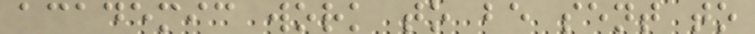academic work to be sent to
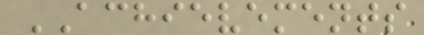ACHIEVEMENTS
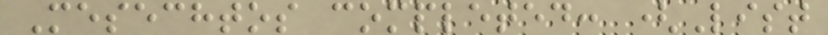Mesechtos completed: (List
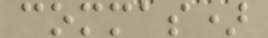commas)
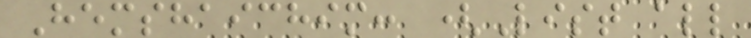Hemshaichim: (List all
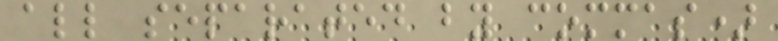all separated by commas)
